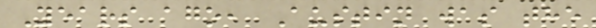Years ago, Austin was the
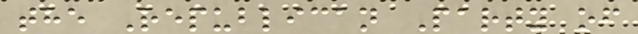the Republican Party of
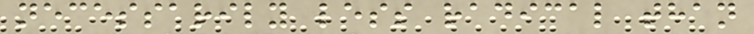necessarily less radical than
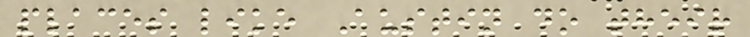places like Austin do their
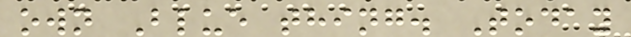own Blue thing. Today
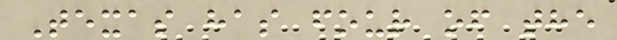Texas has four of the
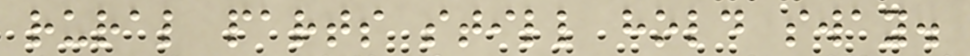rural parts still hold sway.
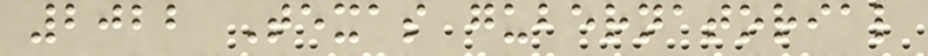2022 Texas gubernatorial
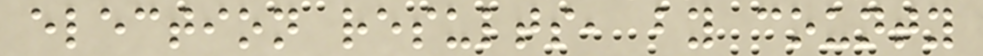election results, by county
